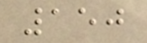150
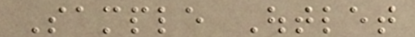Sample Outlet
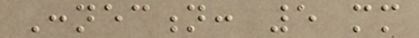Connection: 5 mm
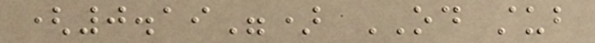(0.19") OD stub
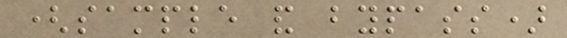(sample and bypass)
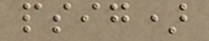psig)
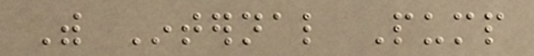With Internal Pump
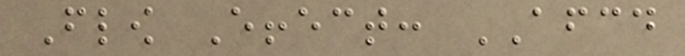Flow Effect: AFCD
